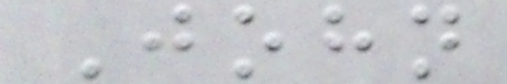John
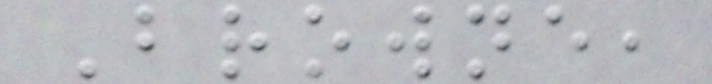Browne,
